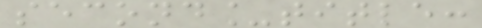second_title:
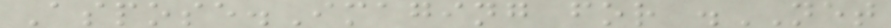Aspose.Imaging for .NET
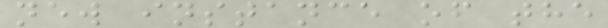new instance of the
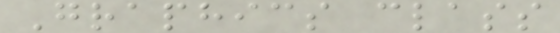Graphics class
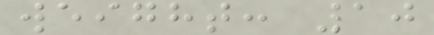weight: 10
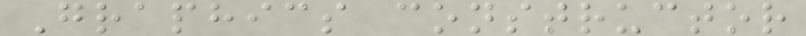Graphics constructor
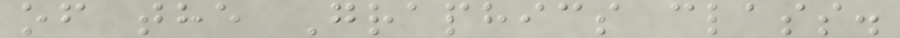of the Graphics class.
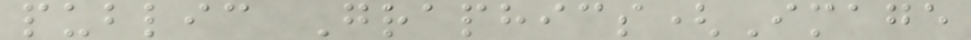public Graphics(Image
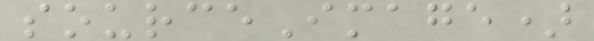sourceImage)
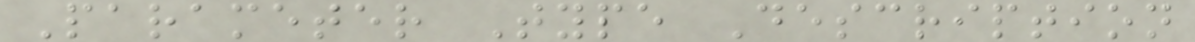Parameter Type Description
